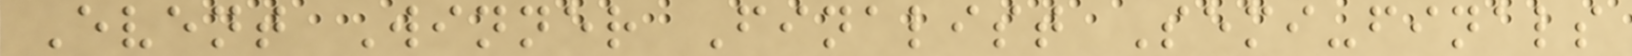Event Winner Finalist Semi-finals
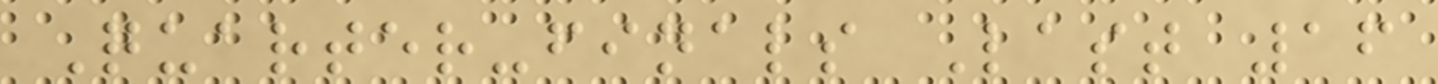Quarter-finals Last 16
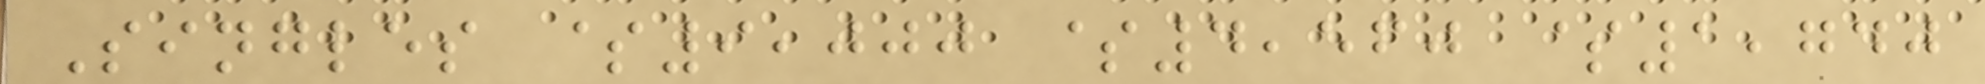Singles $9,000 $4,560 $1,740
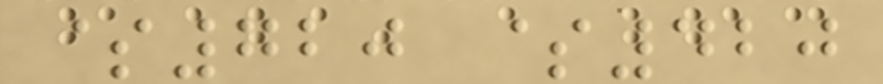$720 $420
